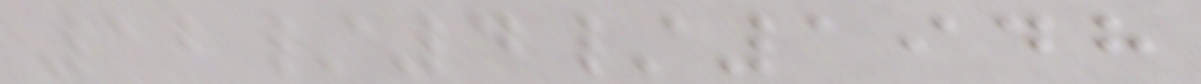12/4/1948
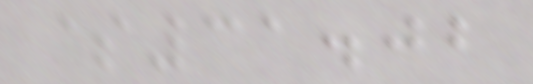$31.02
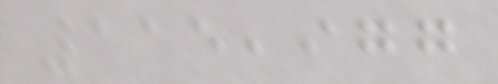115,977
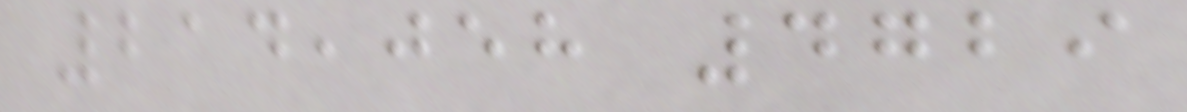214,058 4729
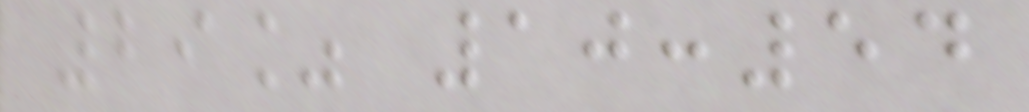29% 10:54
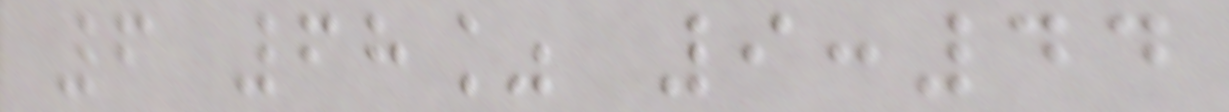6 68% 9:44
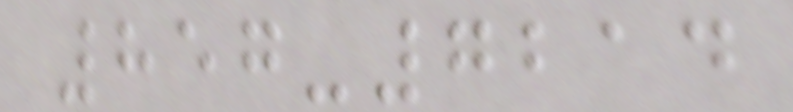857-7214
